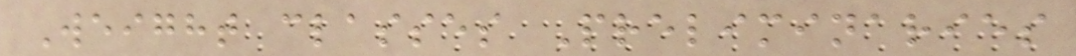Weight classes Preliminaries
